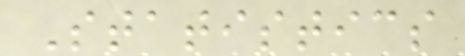Statistics
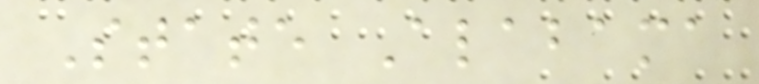State Alabama
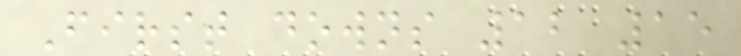First downs 12 15
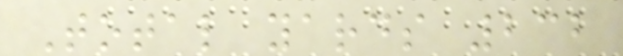Total yards 232
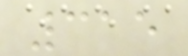315
